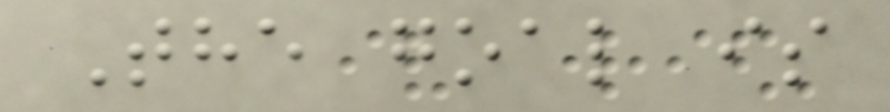The goal is
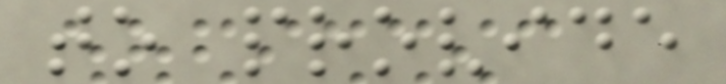to provide
